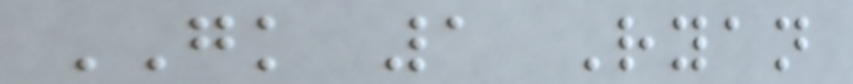GK 1 Ryan
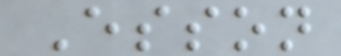Esson
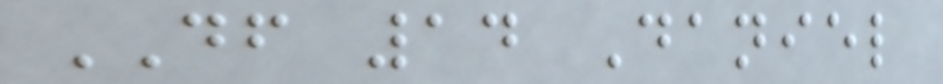DF 14 Daniel
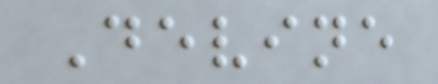Devine
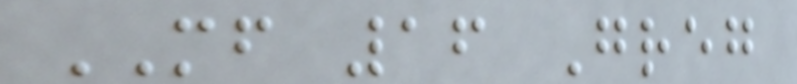MF 16 Greg
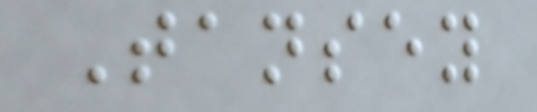Tansey
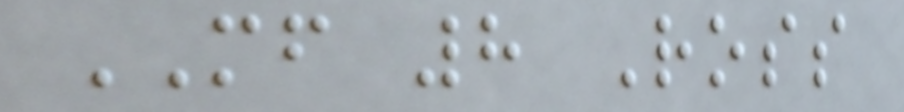MF 8 Ross
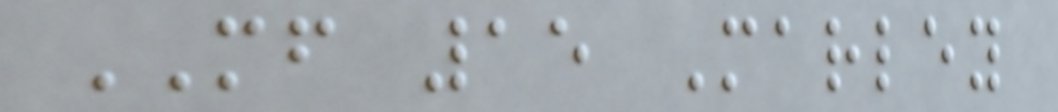MF 15 Marley
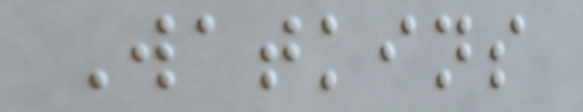Watkins
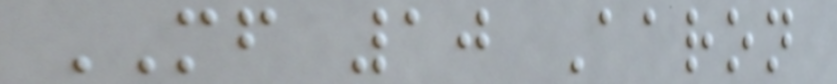MF 10 Aaron
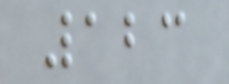123
